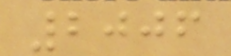2006
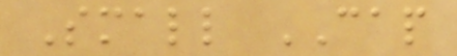Small CAP
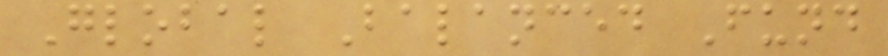Global Balanced Fund
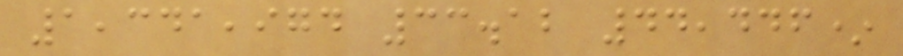1,341,974 33.12 44,446*
